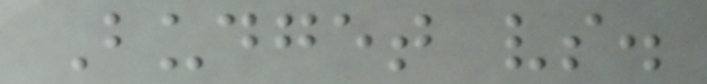Budget vs.
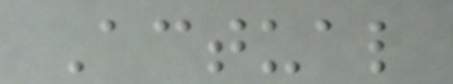Actual
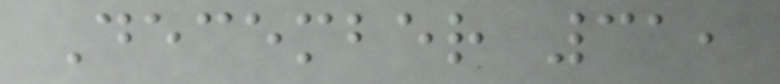December 31,
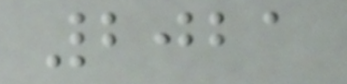2021
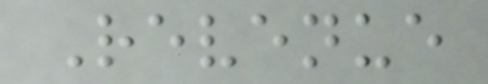Revenue
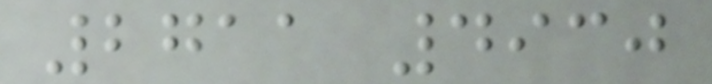2711 4930
